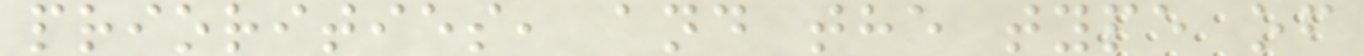priorities, and the type of
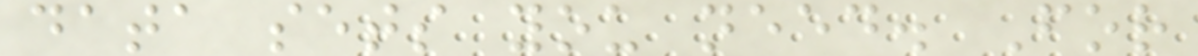data sets you need. For
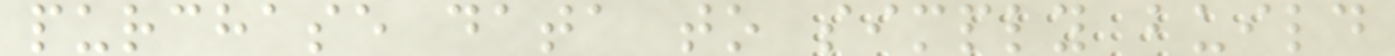purchase data to simply build
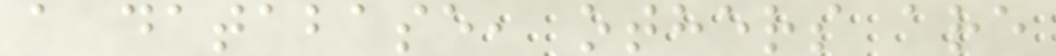a database, others are
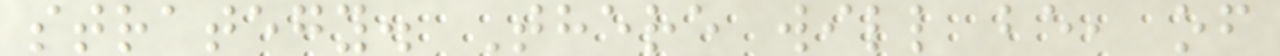strategy. There will be, of
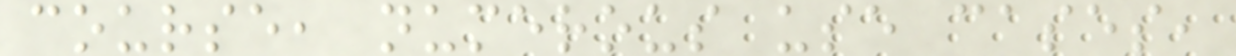course, numerous use cases,
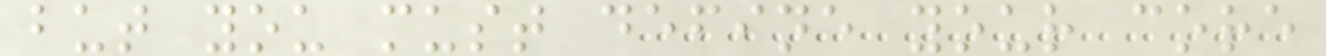but you must define your core
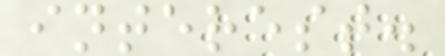interest.
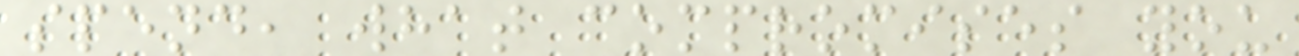spend, what compromises you
